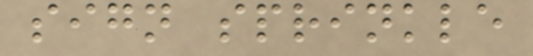sign sprinkle
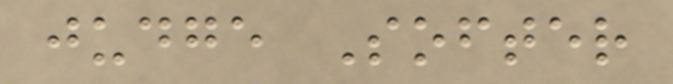judge Softer
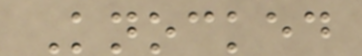Knocked
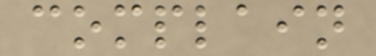complain
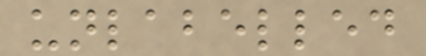unlabelled
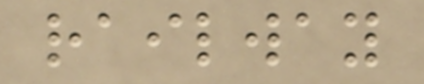railway
